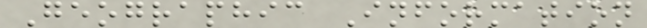Geographic Information
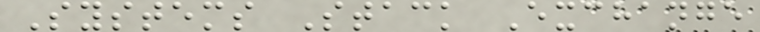Systems Stack Exchange
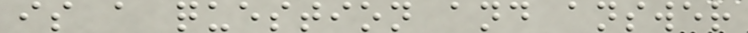is a question and answer
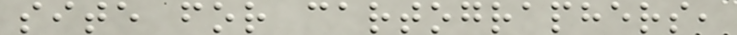site for cartographers,
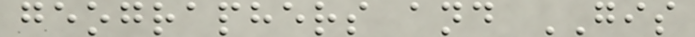geographers and GIS
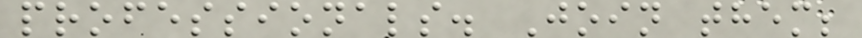professionals. Join them;
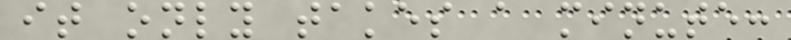it only takes a minute:
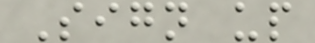Sign up
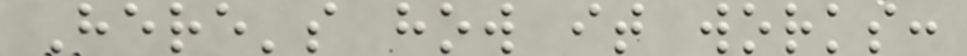Here's how it works:
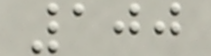100
